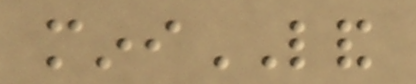miniLAND
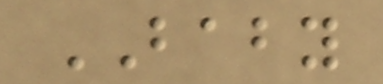BABY
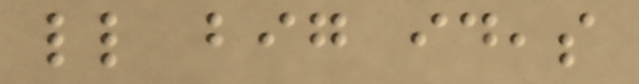little big ideas
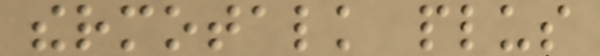thermotalk plus
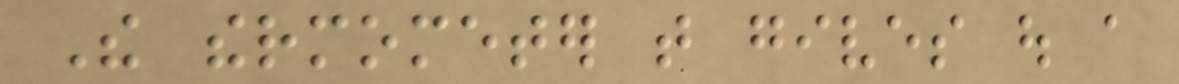The thermometer that gives out a
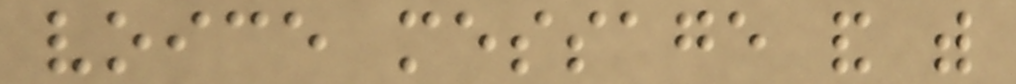voice message and with
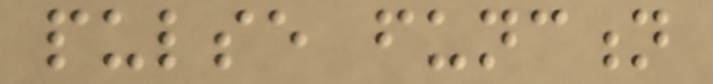pulse function
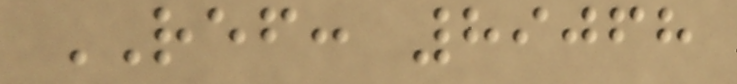REF: 89068
